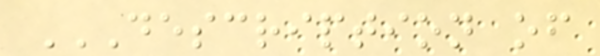DESCRIPTION OF
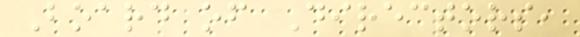Board of Directors,
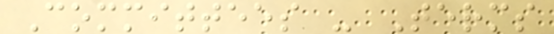Committees - Terms
